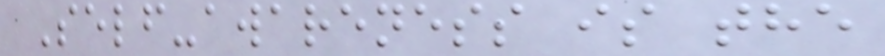Self-awareness is the
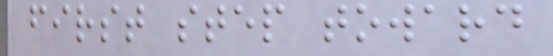first step toward
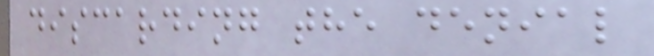discarding the denial
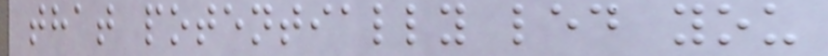that potentially led you
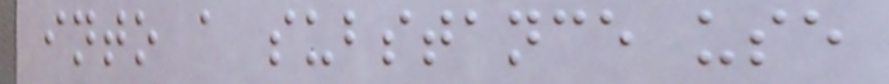into a substance use
